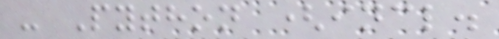- Python (incl.
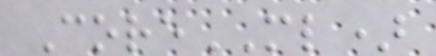CoreML)
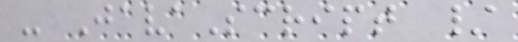- JavaScript /
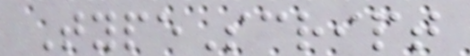TypeScript
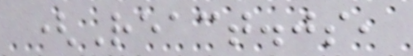(React.js,
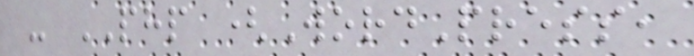- PHP (WordPress,
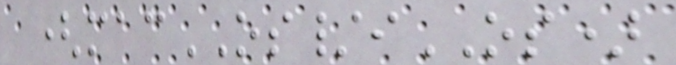(macOS/iOS)
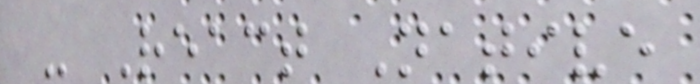- React Native
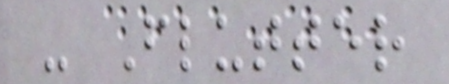- Flutter
